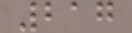217
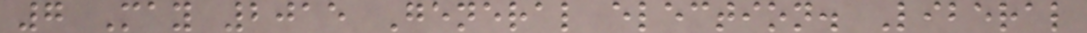7 May 2015 General election. Liberal
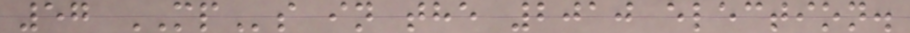57 MPs in the 2010 election.
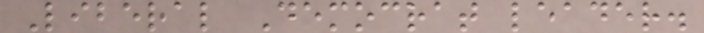Liberal Democrat leader.
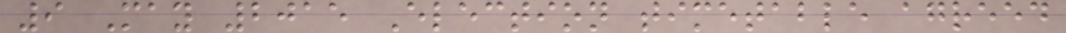9 May 2015 Election timetable agreed
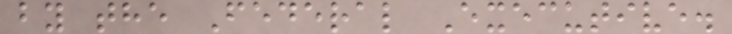by the Federal Executive.
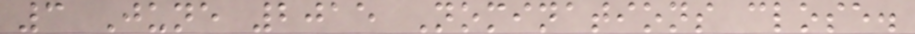3 June 2015 Nominations close.
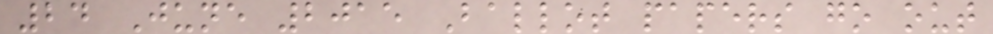24 June 2015 Ballot papers go out
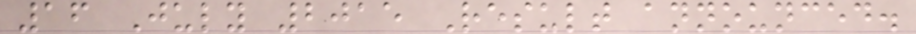16 July 2015 Result announced.
